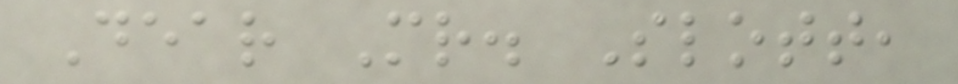Dear Mr. Slott,
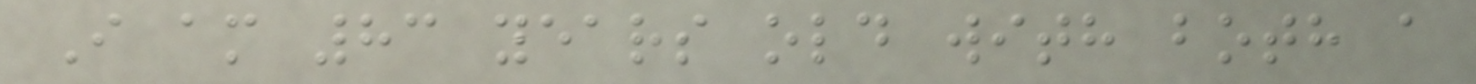I am 83 years old with both a
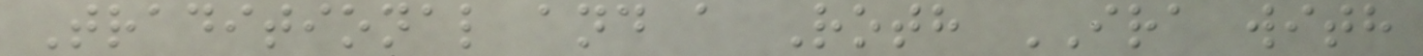Traditional and a Roth IRA with
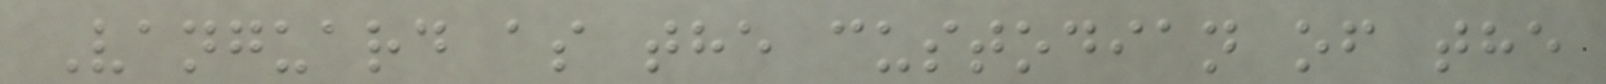Vanguard as the custodian of the
